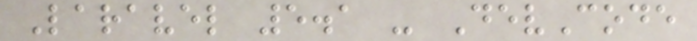Laravel 5.1 - DevCode
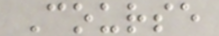Course
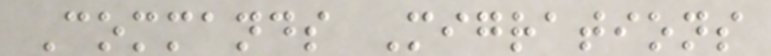Commands Migrations
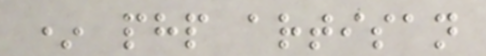* php artisan
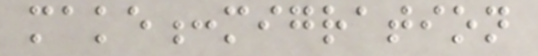make:migration
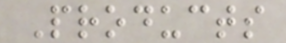Products
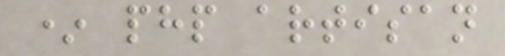* php artisan
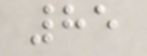85
